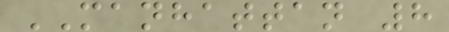MANHATTAN 8
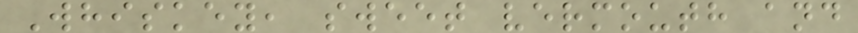Whiskey, sweet vermouth and
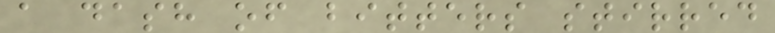a dash of bitters stirred
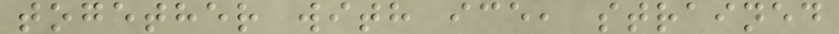together with ice, strained
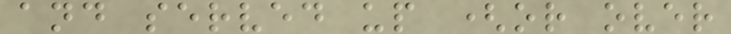and served up (or over
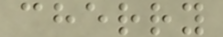cherry
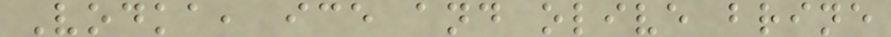Vodka, ice and olive brine
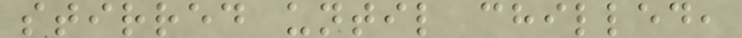stirred until chilled,
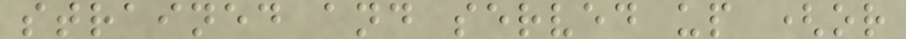strained and served up (or
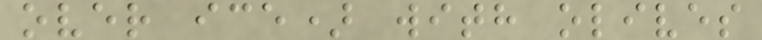over ice) with olives
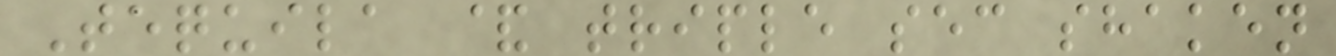Tequila & triple sec shaken
